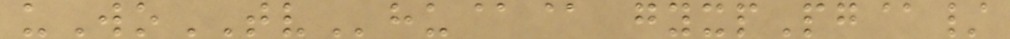uWoTVhu@@ gyxpPg@/
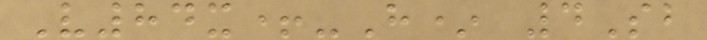V84x+-H* 4Sb
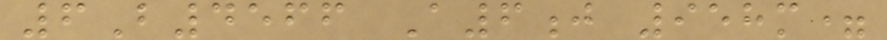6B4566 A6j 958m=
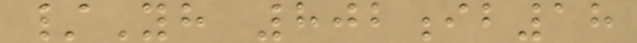/Yh 802ib18
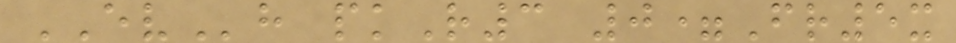EVh pkR3 0=Fr5x
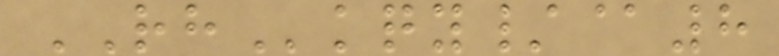RHkqy/@8
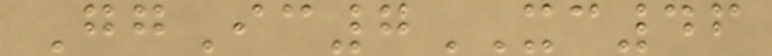GgIc7XC46
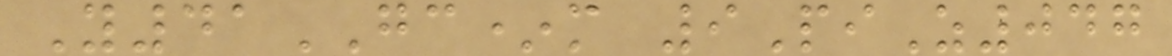Y41GC*m 9PiZ047
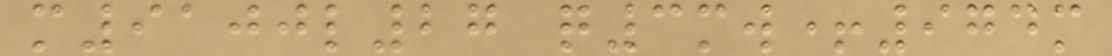m9100l27 q3mw+974m
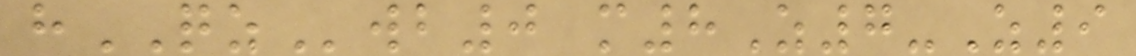hQZwb0 m8Z7-Z9
